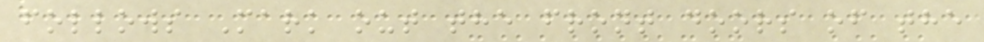follows Mark out the front doors of the
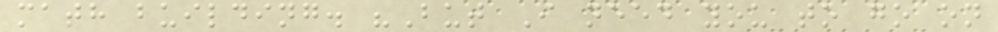math building. "But I need you to go on
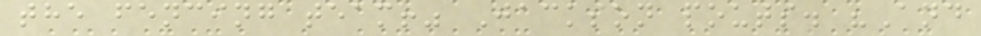the fencing team!" Jackson pouts. "And
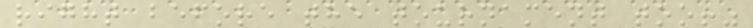right before the tournament too!"
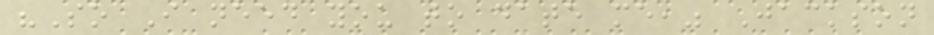"So I need you to date me," Jackson
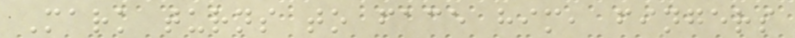Mark turns to face him, fingers
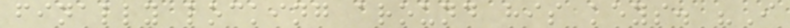finally locking around his keys. "I
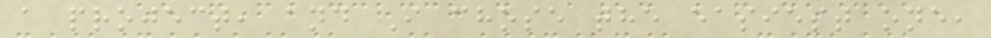a project, and I chose the easiest one,
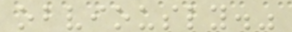obviously."
